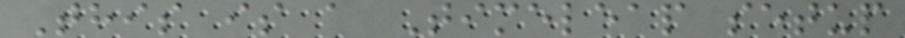This is a Timeleap setup
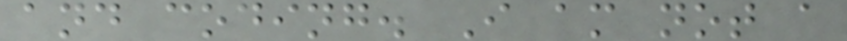and coding. I am not a
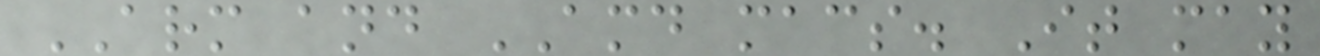ARM and AMD macs. It may
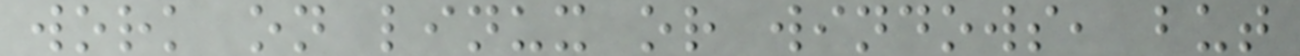work on linux or windows, but
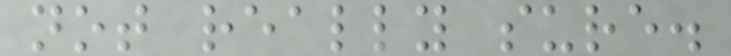not really sure.
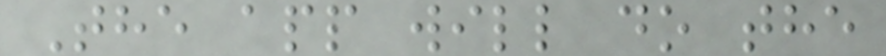The app will do the
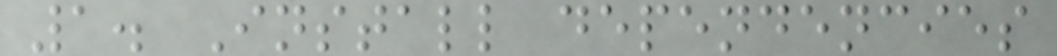1. Install dependencies
